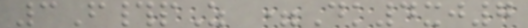3F#pZ =Dk4xj7
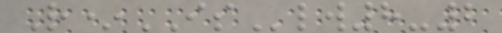R*ISlw8-2
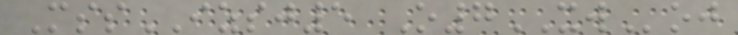MssIZSJ5 O7XWoj
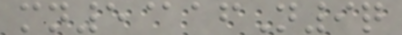mn5@afN9q
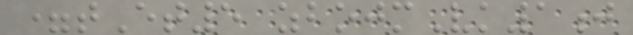=tEt5 zbojmVk1j
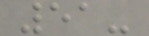51-
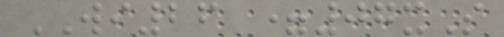WI26 =07xS
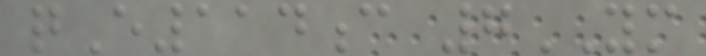qE114c 7YM
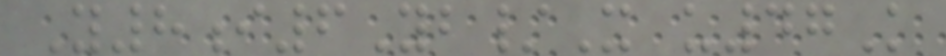Y8i6Yb/X u47K
